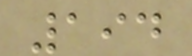194
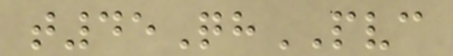t45QhPVC
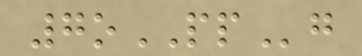7oPPg
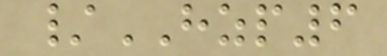/HZP6
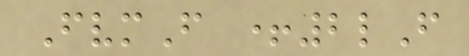FvmF +2lF
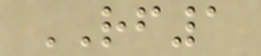RF1
